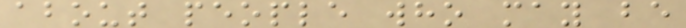about people who may be
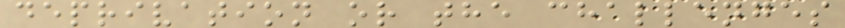deprivation or the challenges
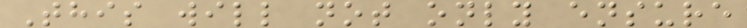This will not only ensure
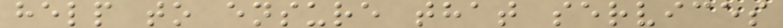help to ensure that services
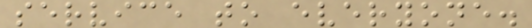service to everyone.
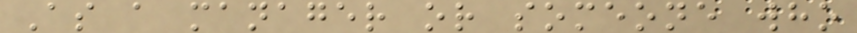As a manager or someone who
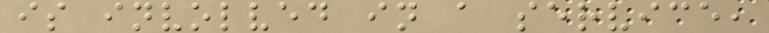is involved in a service,
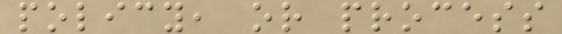policy, or process
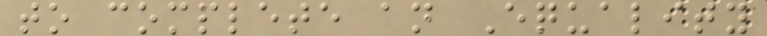to complete an Equality
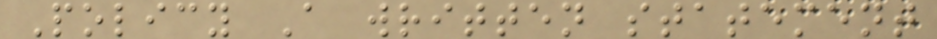Policy A written statement
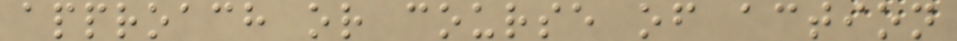approach or course of action
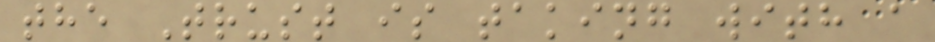the Trust is taking with a
